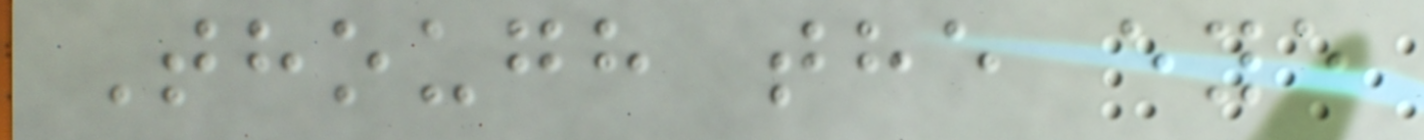Though the eye
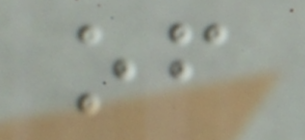of
